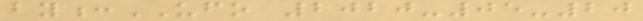by:UFO 2020-05-20
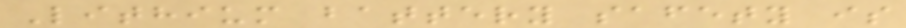Lithium battery safety is
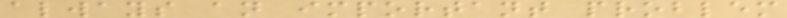always an important problem
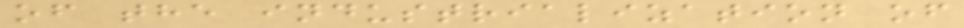of the industrialization of
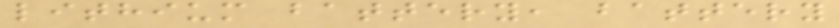lithium battery, battery
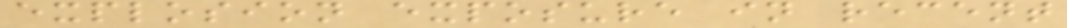explosion exposure in recent
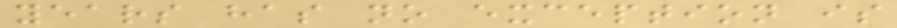years has no exception is
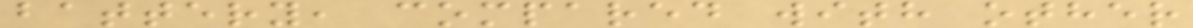battery, compared with other
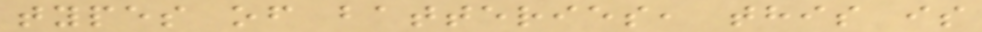types of batteries, this is
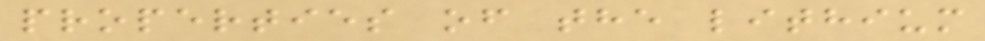properties of the lithium
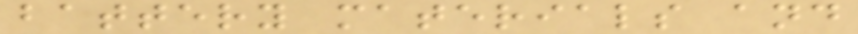battery materials and
